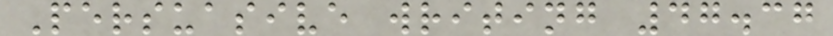Persuasive writing 47.37
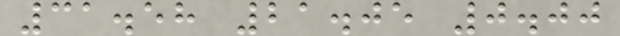31.58 21.05 0.00
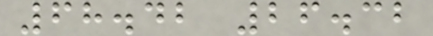68.42 26.32
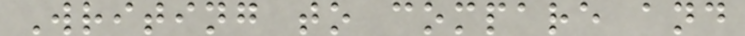Writing to compare and
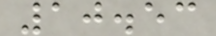10.53
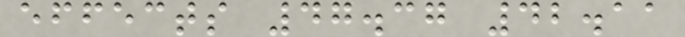effects 47.37 42.11
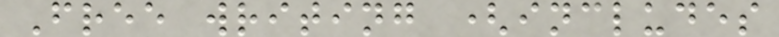Free writing (includes
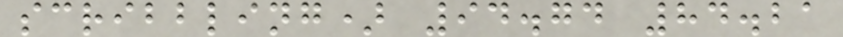scribbling) 94.74 84.21
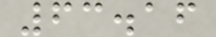63.16
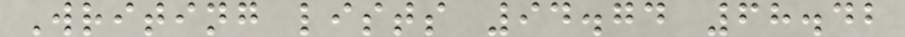Writing lists 94.74 68.42
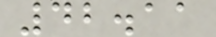42.11
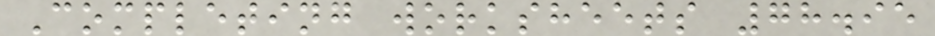Completing worksheets 78.95
